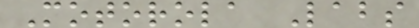Motorola Labs
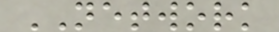NETWORK
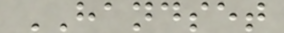HANDSET
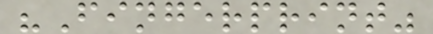"Fingerprint"
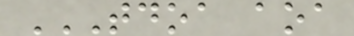TDOA AOA
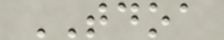TDOA
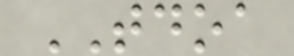TDOA
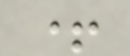+
